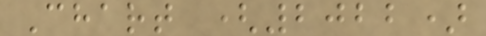Chart (2022)
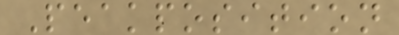Peakposition
